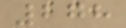278
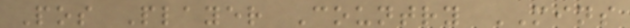Pos Player Country MINS
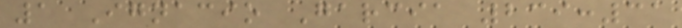1 Ignacio Garcia 239:31
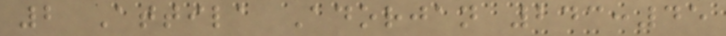2 Attila Adorjan 243:45
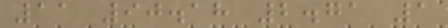11 90.18 2.71 1
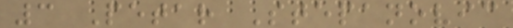3 Petar Stepanovic
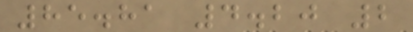85.81 4.20 2
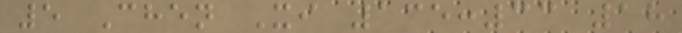5 Chen Xi 135:33 18
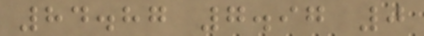84.87 7.97 0
